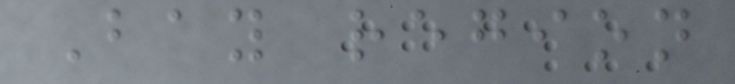Bay region
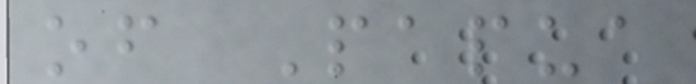of Papua
